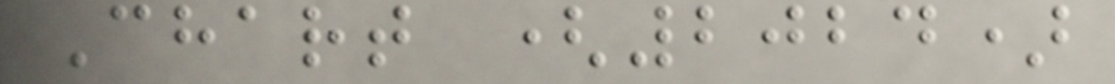Chart (2024)
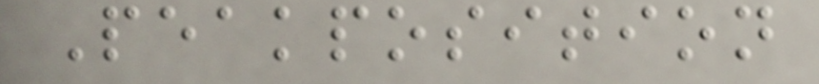Peakposition
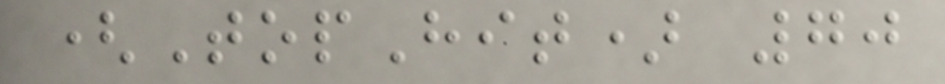(TopHit) 70
